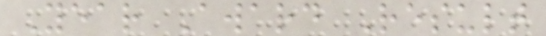Year Award Result
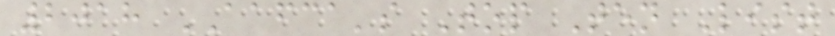2018 AAFCA's Top Ten List
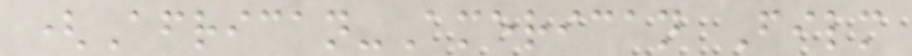(African-American Film
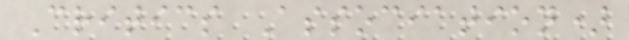Critics Association)
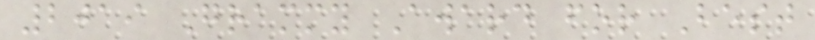2019 Grammy Award for Best
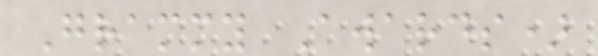Grammy Awards)
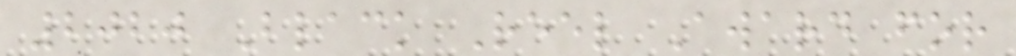2020 Black Reel Award for
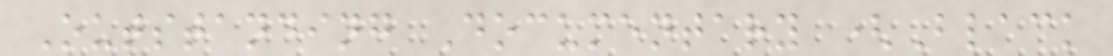Outstanding Documentary (Black
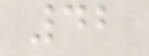42
